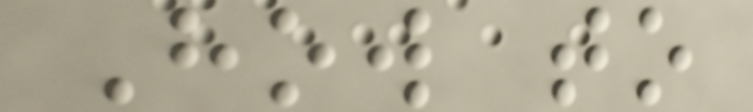How to
